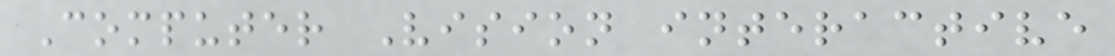Computer Vision interactive
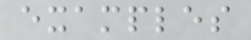examples
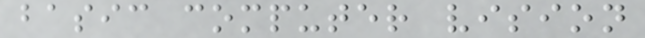basic computer vision
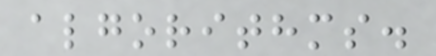algorithms.
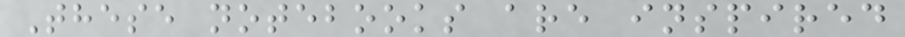These notebooks are inspired
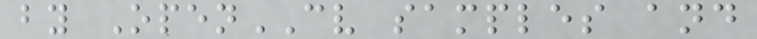by OpenCV samples and
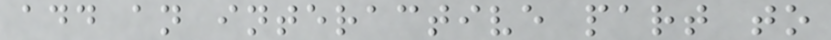add an interactive part to
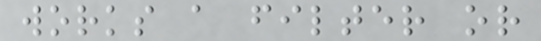works a filter or
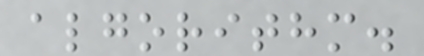algorithm.
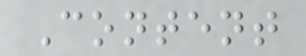Content
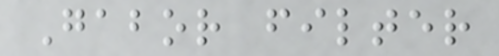Gabor filter
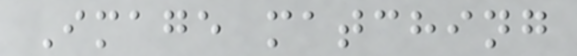Image matching
